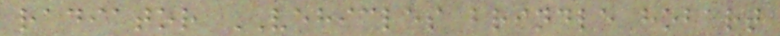radiator VEHICLES brindle hobart
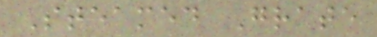Steamed Grate
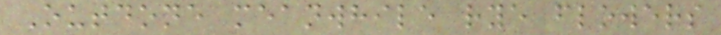Outdone meanwhile rye flowers
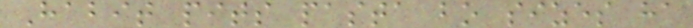Habit pits pasta bo sizes ha
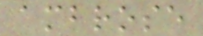ambrose
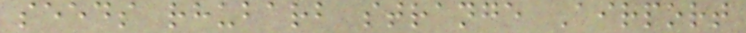seeds rhubarb strange Airport
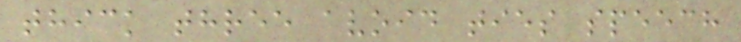thick three avoid ties speech
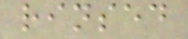rinsed
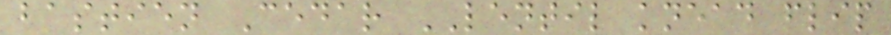bastien Cedar LENTIL knead flip
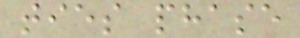ties phase
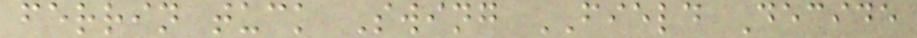ferrin tuck Swing FIELD Decide
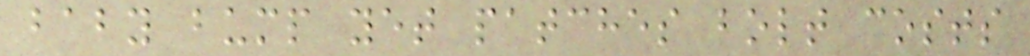baby bump yet patches bolt costs
